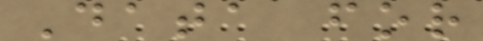Data for
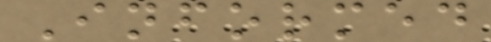Informed
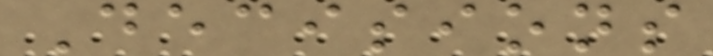Decisions
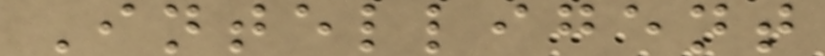Intelligent
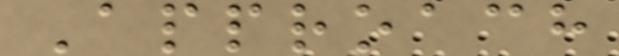Approach
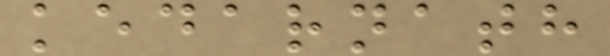kedarnath
